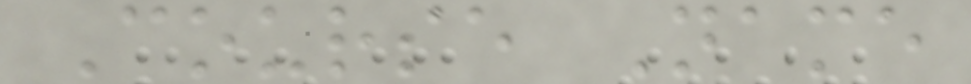Course Name
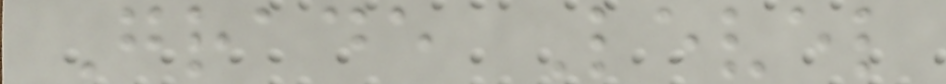Grade Level
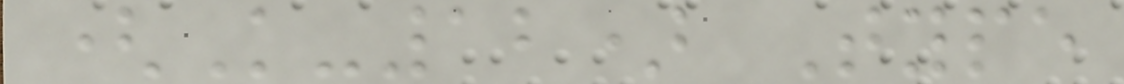(K-12) Type
